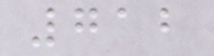712
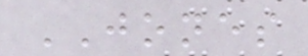JONES
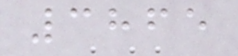3865
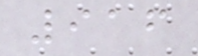916
